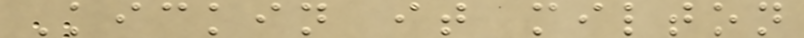Kickin it milton
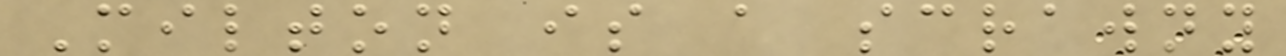Milton is a scrawny
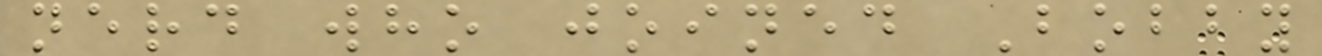nerd who joined Bobby
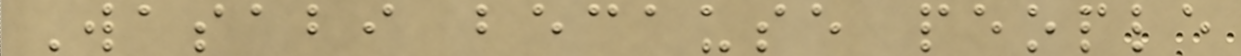Wasabi because people
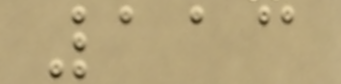113
